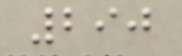290
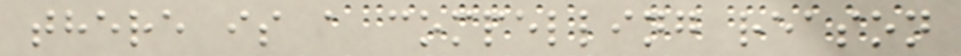there is a compelling reason
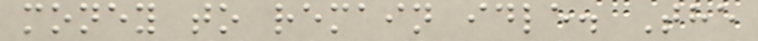money to remain idle. The
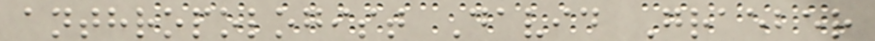anthropologist David Graeber
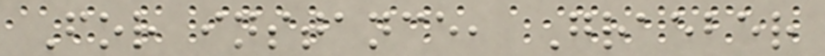For instance, Graeber
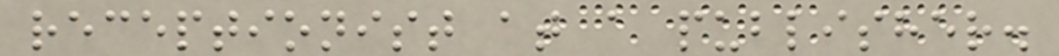receptionist at a publisher.
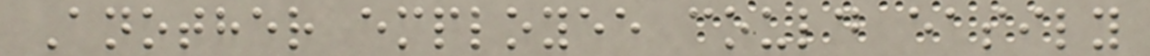Another employee could easily
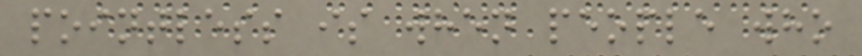pointless is when people who
